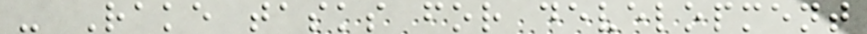- Rake tasks for development
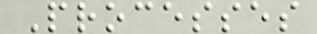Processes
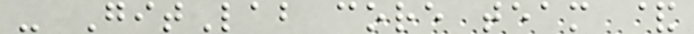- GitLab core team &
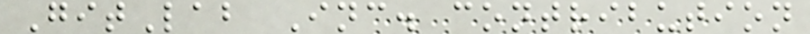GitLab Inc. contribution
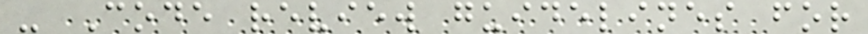- Code review guidelines for
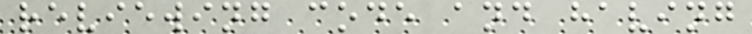reviewing code and having
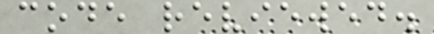code reviewed.
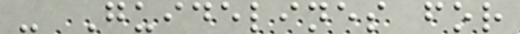- Guidelines for
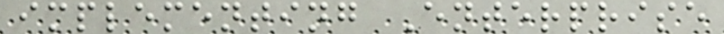implementing Enterprise
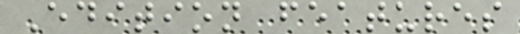Edition features
